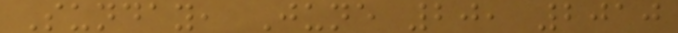Sunday, June 20, 2010
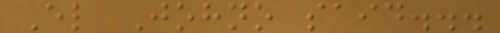El Johno said...
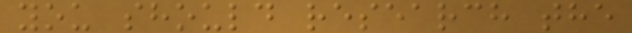you should research the
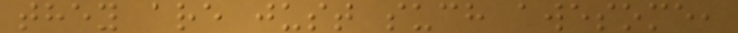they are just such awesome,
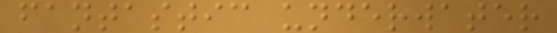fantastic underwater
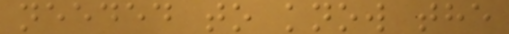needed to know the
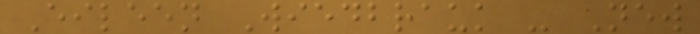Eileen Wiedbrauk - New
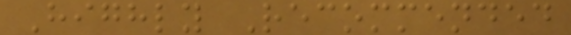Highly Recommended
